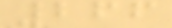266
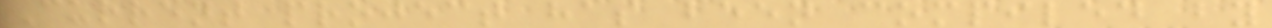Current project has been compiled by
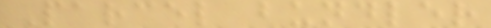Parcel bundler
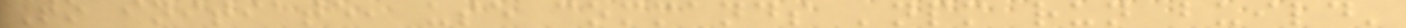To initiate, use commands 'npm run build'
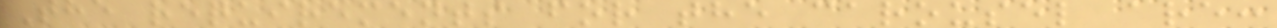The requirements for the carousel are:
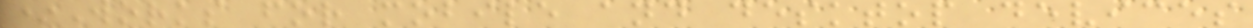*Works for mobile and desktop devices
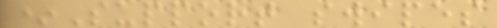*Support swipes
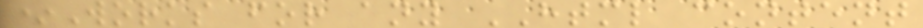*Works for any HTML content
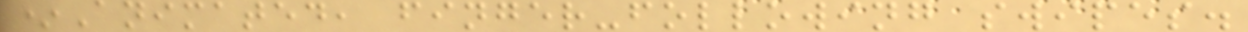*Animated, finger-following swipes.
